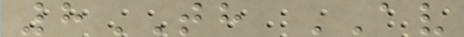8TH AV
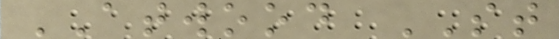ATWOOD ST
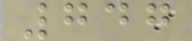747
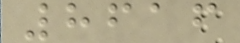8616
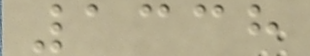1338
